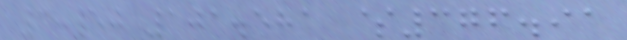3:50 101.581 $376.91
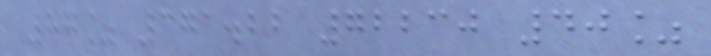87% 371.22 72230 40%
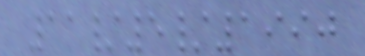11/5/1990
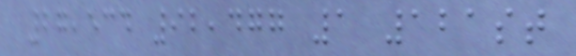27,534 92,477 1 121st
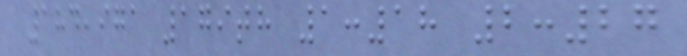184,971 179th 1:18 2:27
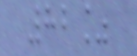82%
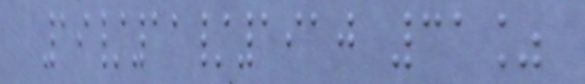19/11/1910 31%
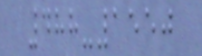488-1550
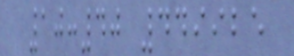10:40 449925
